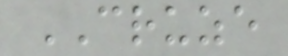CRUZE
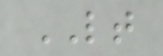LT
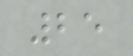25
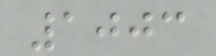1003
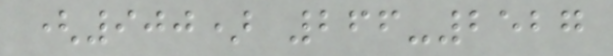(900) 266-2527
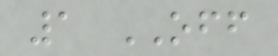1 OFF
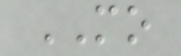MO
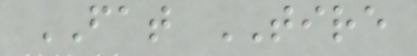FAT TIRE
